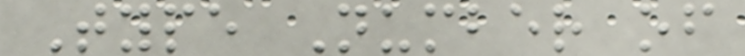Type Number of
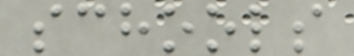schools
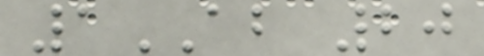1AB 20
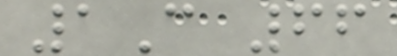1C 66
